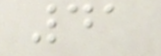41
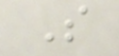S
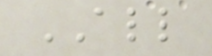ALL
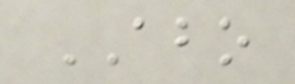ABO
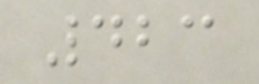423
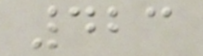423
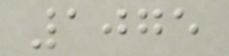1075
